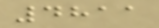4811
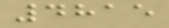4815
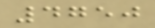4750
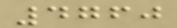4760
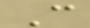C
